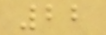22
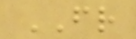FR
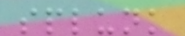splunk
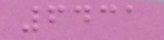6431
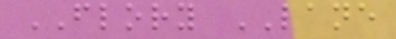FLORY LANE
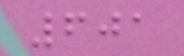601
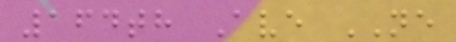164th Ave NE
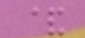&
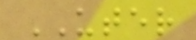UTER
